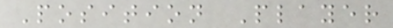Position Player
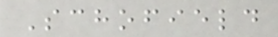Schofield
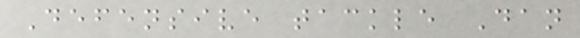Defensive tackle Dan
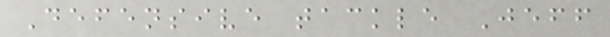Defensive tackle Jeff
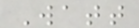Watt
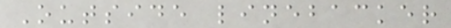Outside linebacker
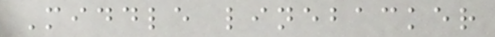Middle linebacker
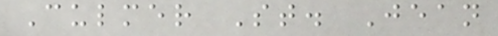Culmer St. Jean
